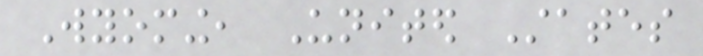Wyoming, United States
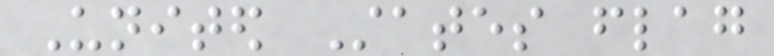United States flag
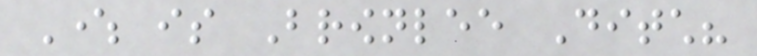Where is Brownlee Ditch?
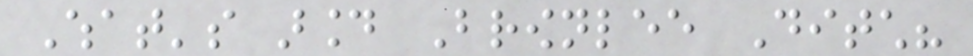What's around Brownlee Ditch?
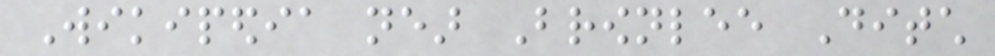Wikipedia near Brownlee Ditch
